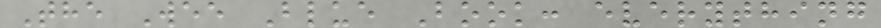The Wee Blue Book: everything
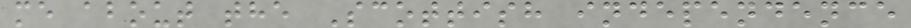me about the Scottish independence
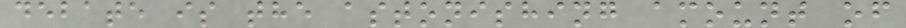debate is the astonishing amount of
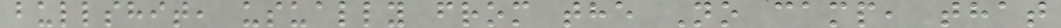bullshit, usually from the No camp, that
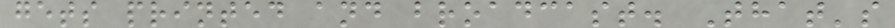gets printed and broadcast. That's
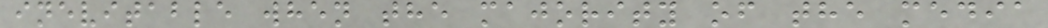inevitable when the majority of the media
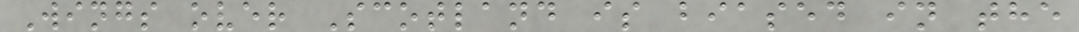Wings over Scotland is biased in the
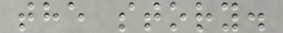the story.
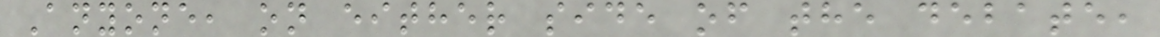Anyone, on either side of the debate,
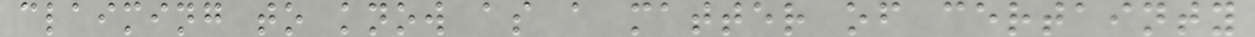claiming to know as a matter of certainty
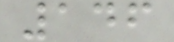146
